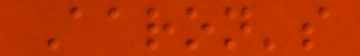Aaron's
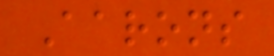Aarons
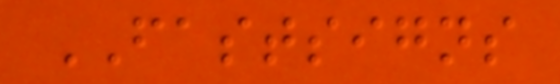FASTSIGNS
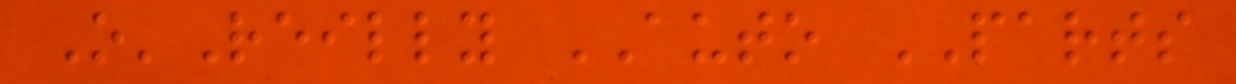O'Reilly AUTO PARTS
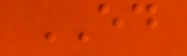ED
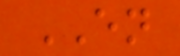EN
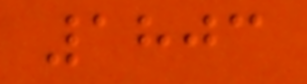1803
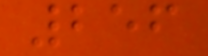256
